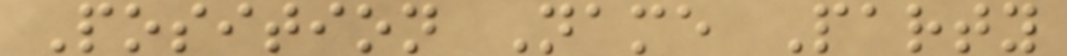Position Name Party
